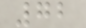72
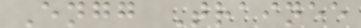Engg Trainee
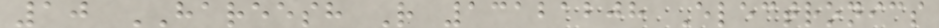10 HAREESH R 13121208 Electronics
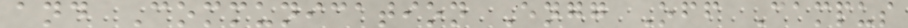and Communication Engg Off Campus
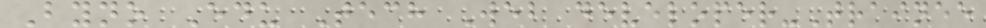Byno Edu Tech Web developer-Trainee
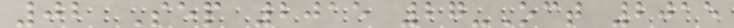02 Sep 2015 27-Oct 2015
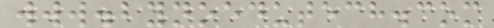www.bynoedutech.com
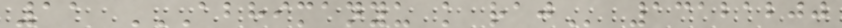11 ABHIMANYU K RAJ 13121200
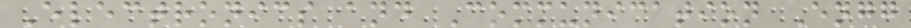Electronics and Communication Engg
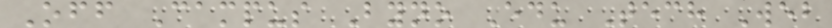Off Campus Byno Edu Tech Web
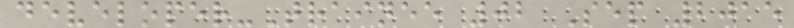developer-Trainee 02 Sep 2015
